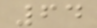64
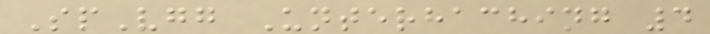SpVgg Unterhaching 4
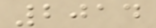2014
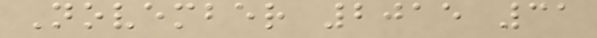November 2015 31
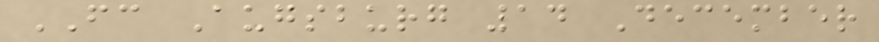FC Augsburg 14 December
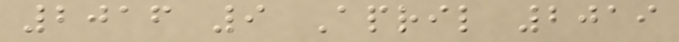2016 9 April 2019
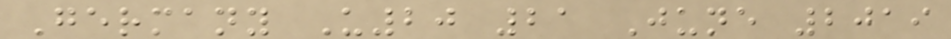Germany U20 21 June 2019
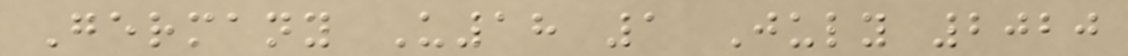Germany U18 1 July 2020
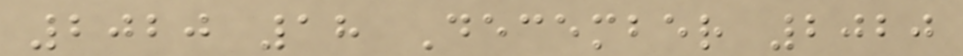2020 18 December 2020
